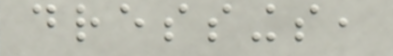dressings,
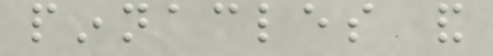pinnacles and
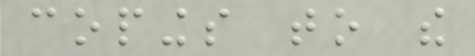copings to the
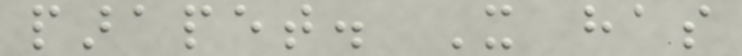parapet. It has
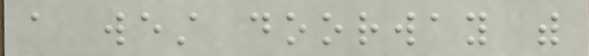a west doorway with
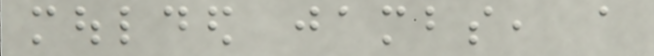moulded jambs, a
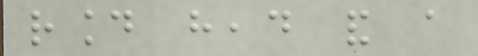round head and a
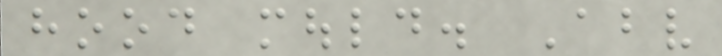hood mould. Above
